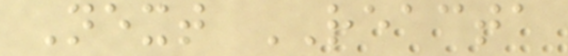Next REACTA
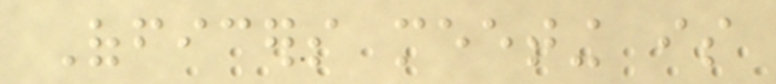Officers meeting is
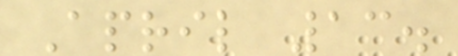April 13.
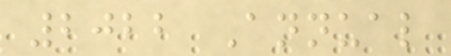2022 Annual
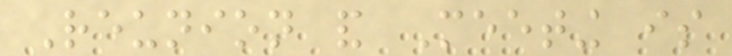Reunion and Meeting is
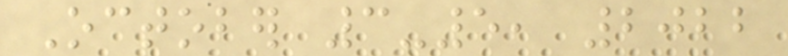October 3-5, 2022
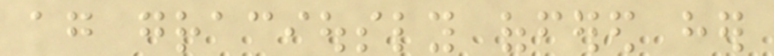again graciously offered her
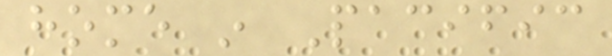home in Pacific
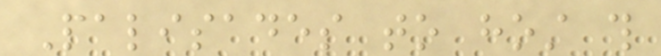Palisades to host this
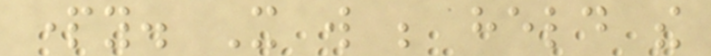party. It will be held the
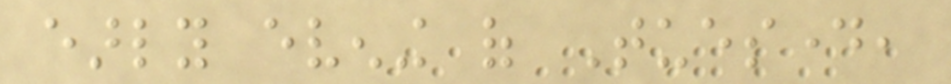early evening of Tuesday,
